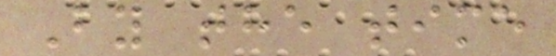By the time
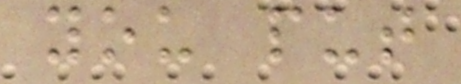you put
